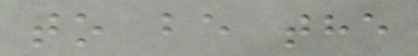to be the
